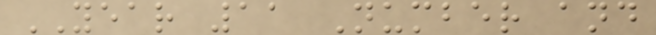YEAR 11 Number and
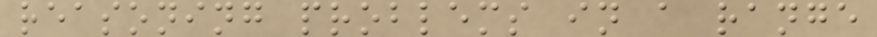reasoning problems in a range
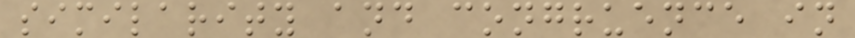similarity and congruence in
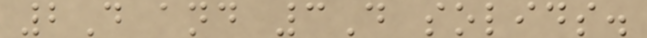2D and 3D solids.
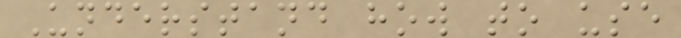Understand how to use
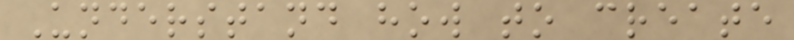Understand how to create
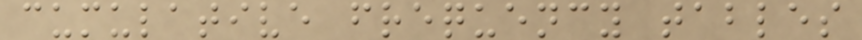cumulative frequency tables
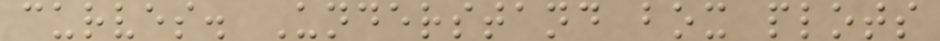curves. Understand box plots
